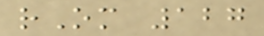rOm 127
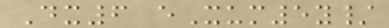Dx6 eXum5y/
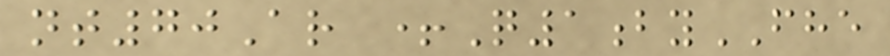nt70Ar +Q1byFHE
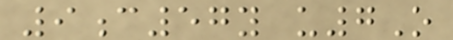9c57y u7O
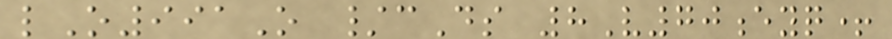lO991O /cDs 8V70eyq+
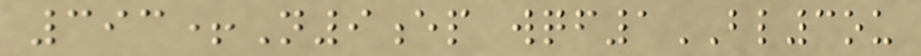393+N9ep wqf1BL3ou
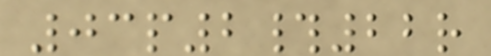03p2#22r
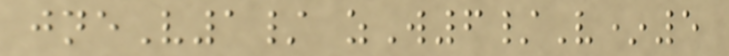jneV1/ zW6/V*5
